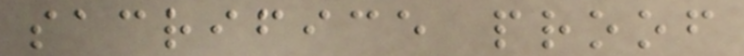sacrifice proof
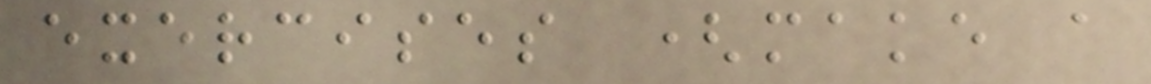exercises (make a
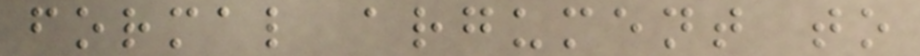formal argument to
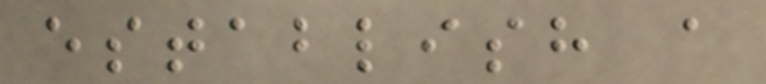establish a
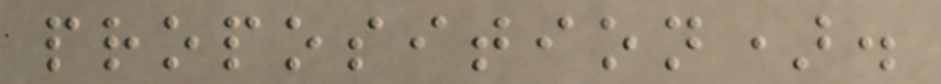proposition).
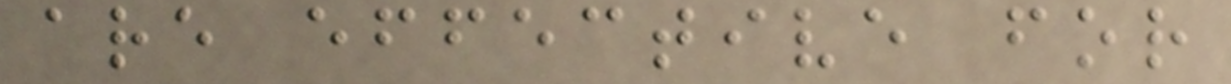are effective for
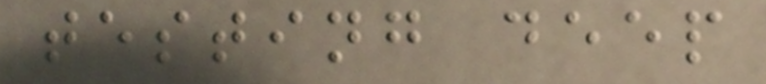testing deep
